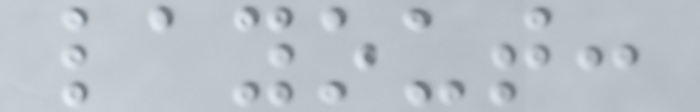layout:
